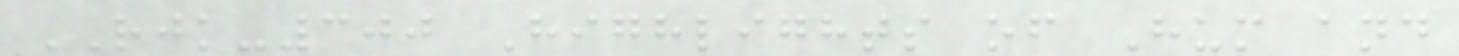RJK-300 Highlights of Hum and
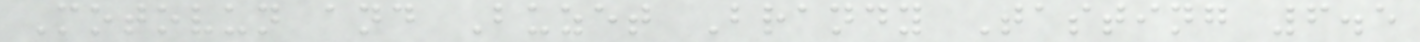Motovun and Buzet Brandy Tasting 6.5
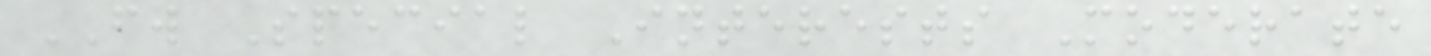FW Special Interests Moderate
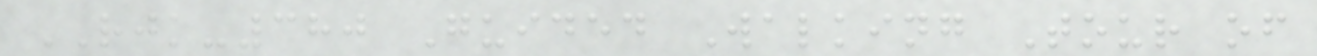RJK-380 Guided Walking Tour of
